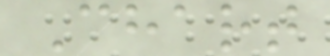Chart
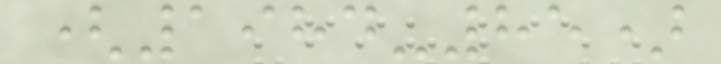(1984-85)
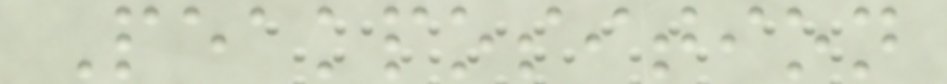Peakposition
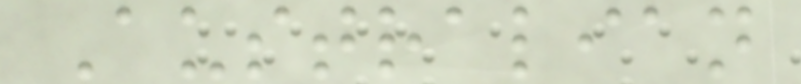Australian
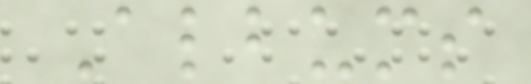Albums
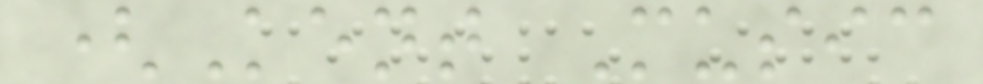(Kent Music
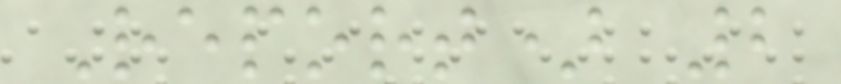Report) 2
